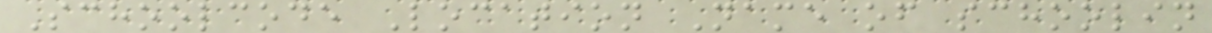Schoolcode Location Name of schoolin
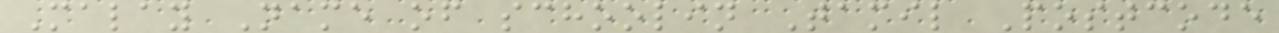Malay Name of schoolin Tamil Postcode
